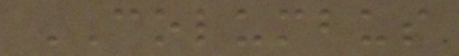COLUMBUS
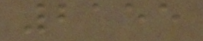2155
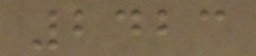2423
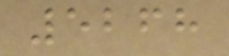5268
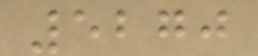5270
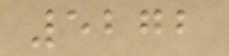5272
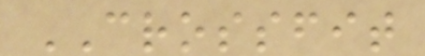CROSSFIT
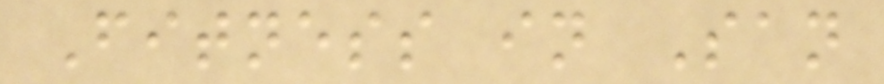Fitness in San
